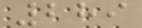289
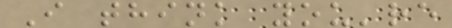I think you're
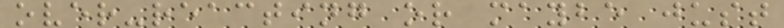over-reacting or maybe just
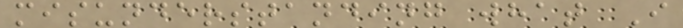misunderstanding what I
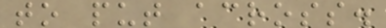to put across.
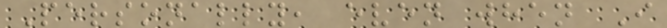Personally, even when I
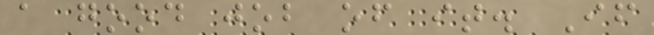a good job of it. If
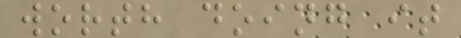worth doing it
